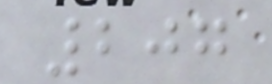207
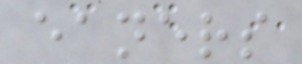eaners
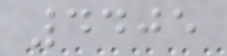4405
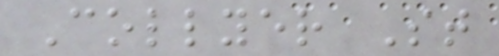Collyer St
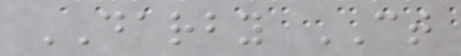DARBY CT
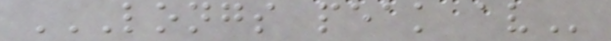LONGS PEAK AV
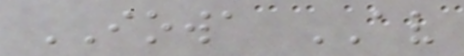IOWA AV
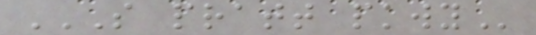S PRATT PKWY
